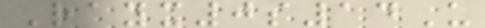Rayx0s14U
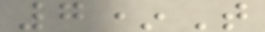7*T
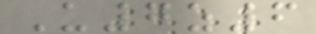U7z6
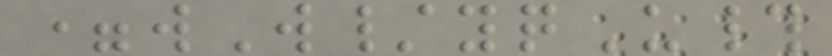=wW/yqU#
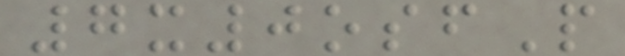7x0osfP
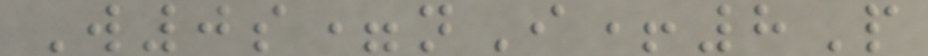W0s=nI+8P
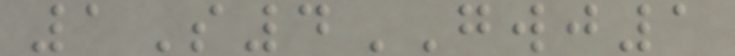1S4GWJ1
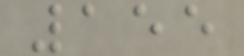155
